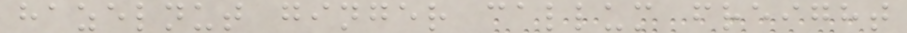hazelnut ginger callum freight
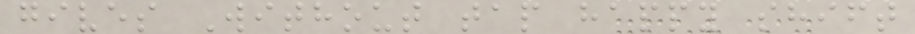gives Without tap happy shift
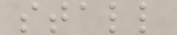stall
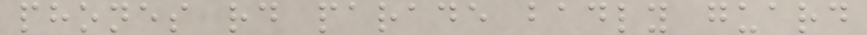phones rd parade badly guard
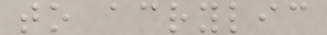to acrylic
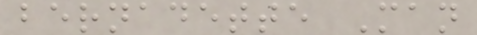bernadette Man
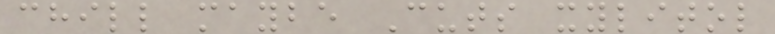chill maybe Cuts xylitol
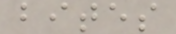bites
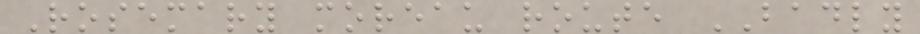Rosemary moreau route BADLY
